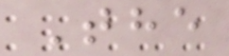The
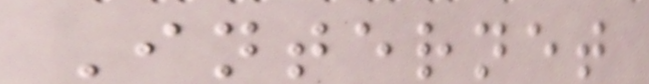Internet
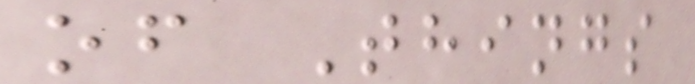of Things
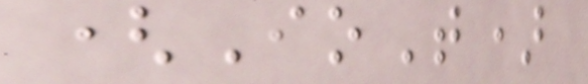(IoT)
